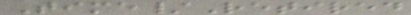Time/Retired
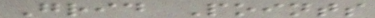Grid Points
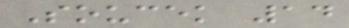Soucek 14
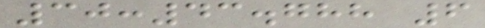30:43.788 6
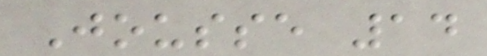Jousse 14
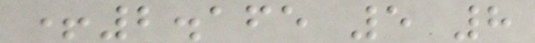+2.165 5 8
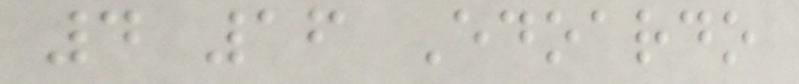4 16 Edoardo
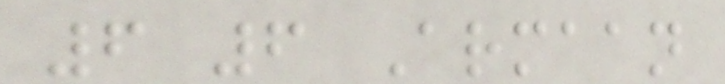6 6 Armaan
